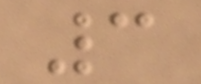3
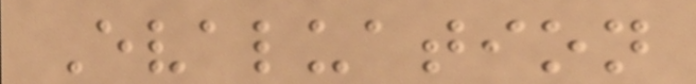Evaluation
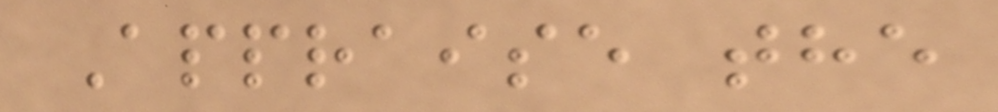Appraise the
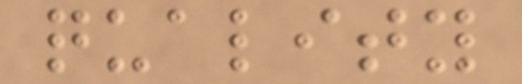quality
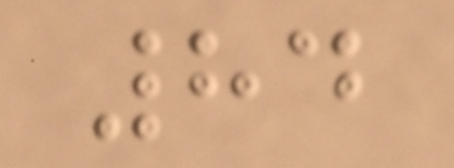84
